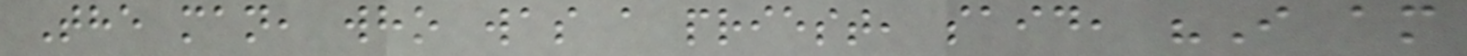The man, who was a priest, said, "I am
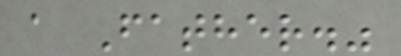a Father."
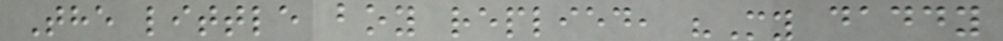The little boy replied, "My daddy
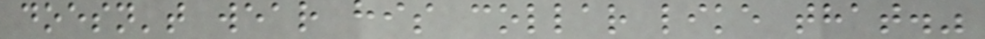doesn't wear his collar like that."
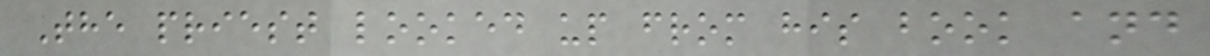The priest looked up from his book and
